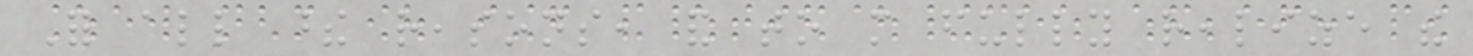For all these reasons, and to more fully realize the
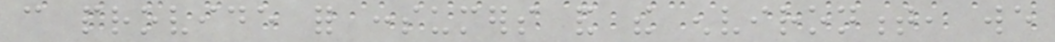can provide for consumers and the environment, we
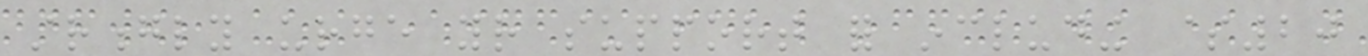strongly urge your support for including $20
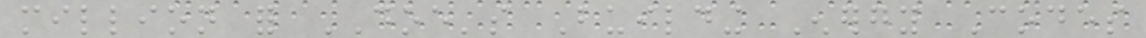million for DOE's Building Energy Codes
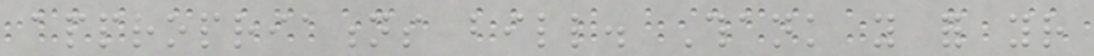appropriations bill. Thank you for your
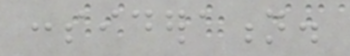consideration.
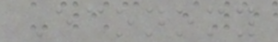Economy
